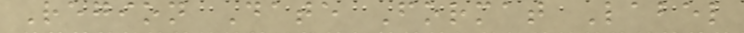Region Date Format Label
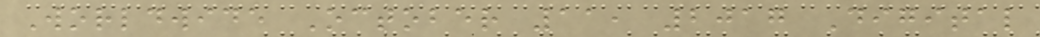Worldwide October 11, 2017 Digital
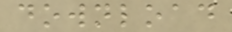download
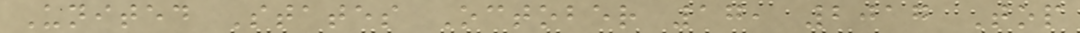United States October 17, 2017 Top
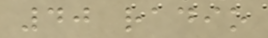40 radio
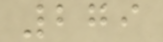279
